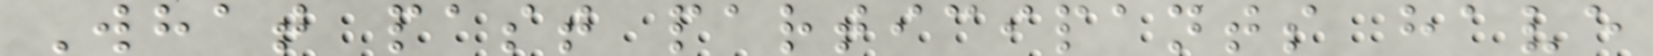What past participants have
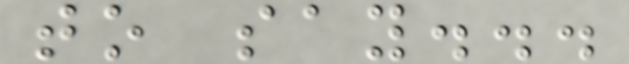to say...
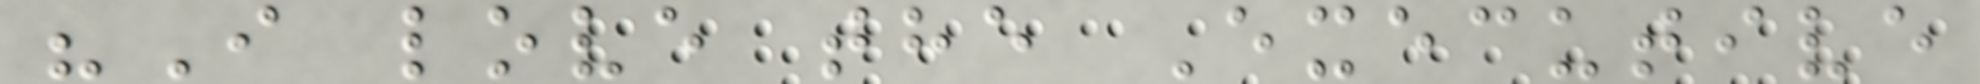"I love the Executive
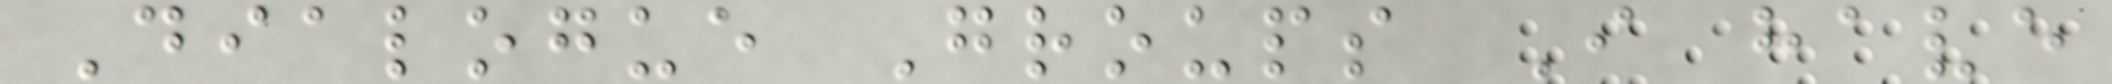Dialogue Groups I have
